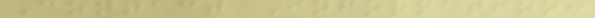Contact Information:
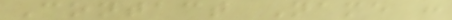Contact Name :
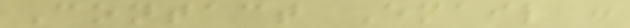Contact Email :
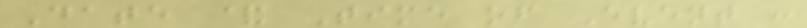Date & Time of Event :
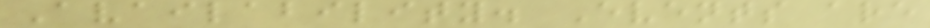Availability. Events are
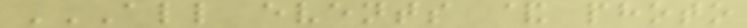ALL EVENTS & PHOTO
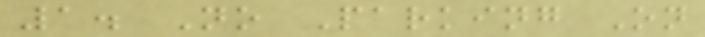1. No Parking On
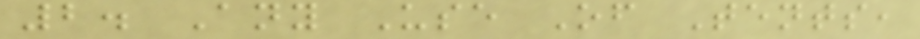2. Any Use Of Tents,
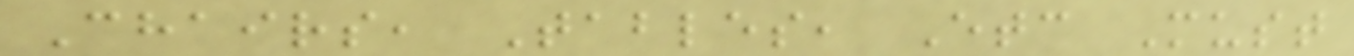Chairs, Tables, Etc Must
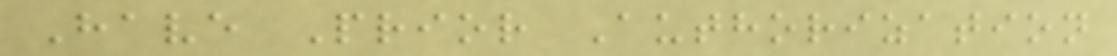Have Prior Authorization
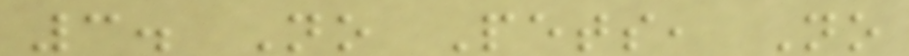3. No Pets, No
